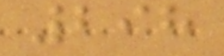298
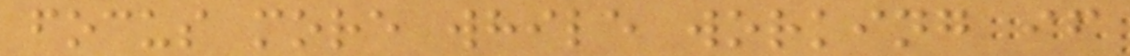focus more while working if
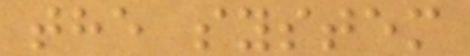the system
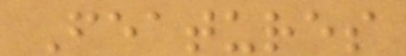Features
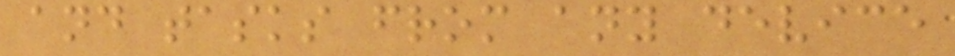and tasks from any device
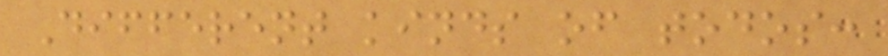Different kinds of todos:
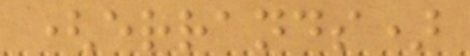(errands)
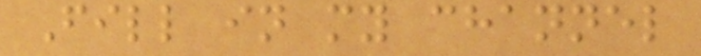Fill in my channel
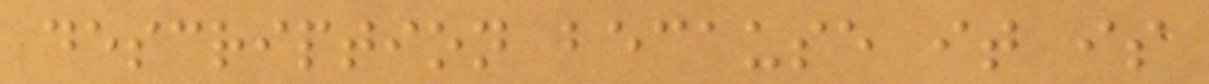description because it is
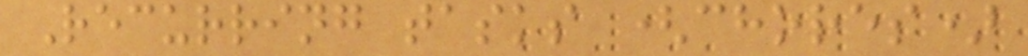Recurring tasks (chores)
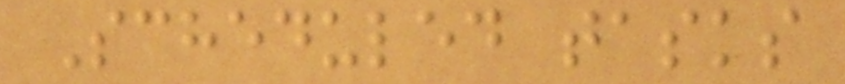Scheduled tasks
